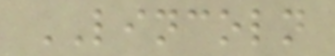LINCOLN
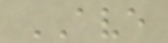AVE
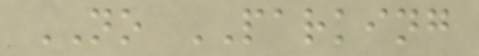NO PARKING
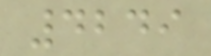4249
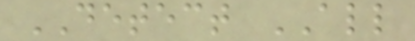DETECT ALL
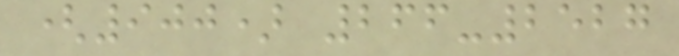(900) 266-2527
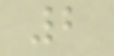2
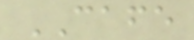CAFE
